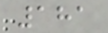181
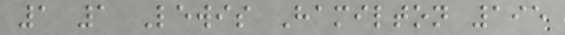1 1 Lewis Hamilton 195
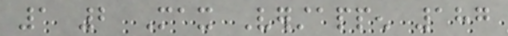1 2 Max Verstappen 187
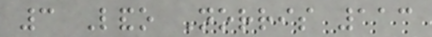3 Lando Norris 113
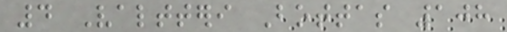4 Valtteri Bottas 108
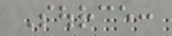Source:
